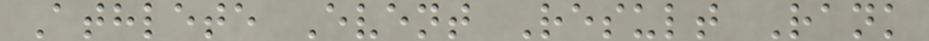Athlete Event Result Rank
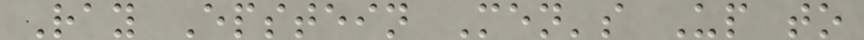Ray Epstein Men's Up to
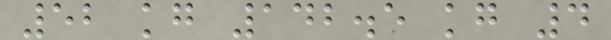52 kg 142.5 kg 4
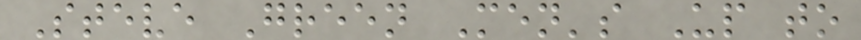Steve Green Men's Up to
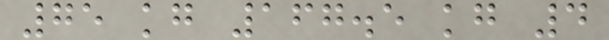75 kg 167.5 kg 4
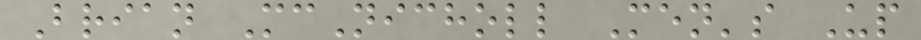Brian McNicholl Men's Up
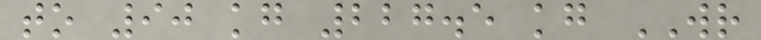to 90 kg 227.5 kg WR
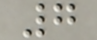7
